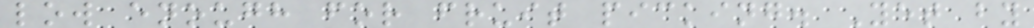low enough for fruit picking. Yet by
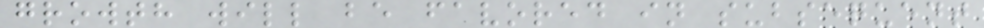growth will be favored in subsequent
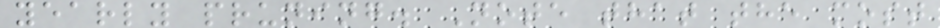yearly pruning. Note that the most
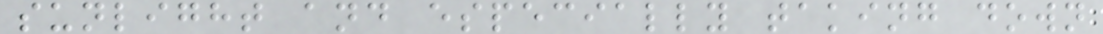sunlight and especially taking down
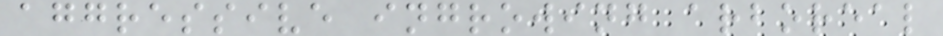aggressive ingrowing arboreal
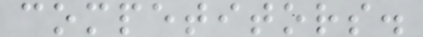competitors.
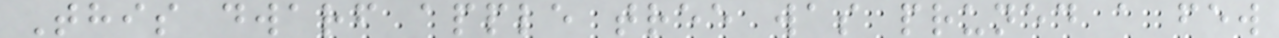This dwarf apple tree was pruned a few
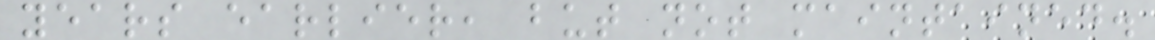years earlier, but not maintained.
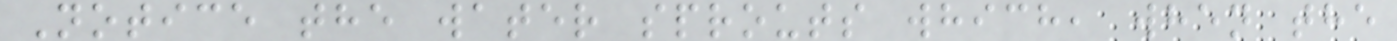Notice the water sprouts which, when the
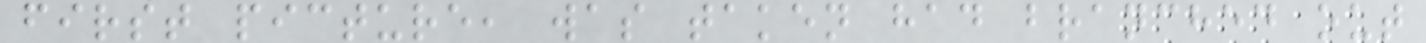first picture, was taken had branched out
